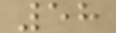58
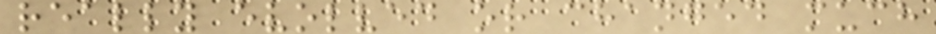really evolved or changed much
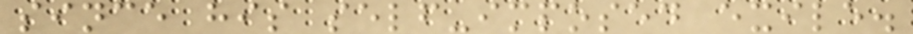since his self-imposed exile.
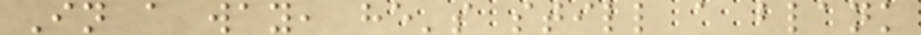In a way, he's still a blank
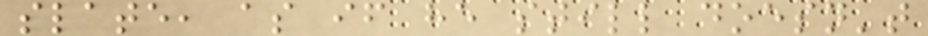slate, as if he still doesn't
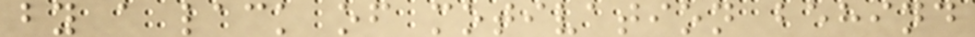by a lack of motivation behind
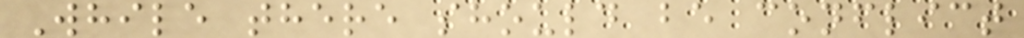While there should be conflict
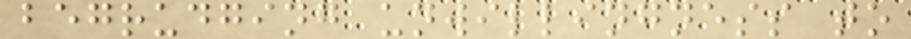begrudging unwillingness to
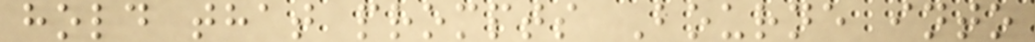hold that prompts Bourne into
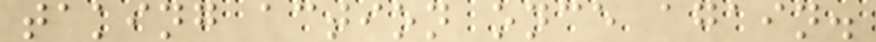taking action once again.
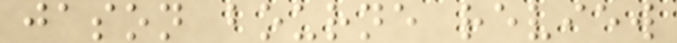jason bourne review
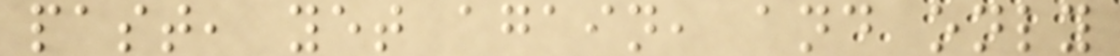past, yet again, and only
